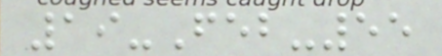19-Feb-55
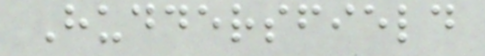Huddersfield
